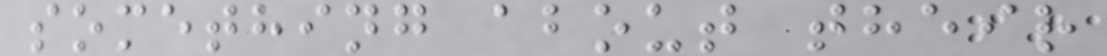something about their
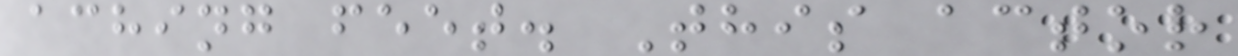aching feet. This actor
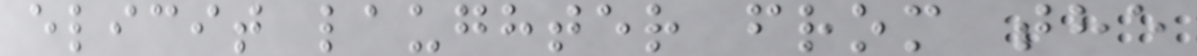elicit laughter from the
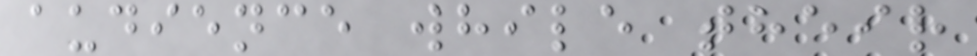audience while their
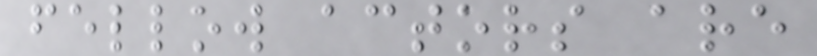fellow actors are
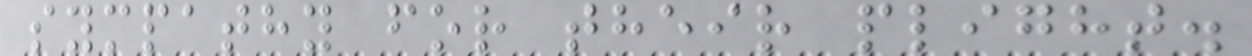sympathy for their plight.
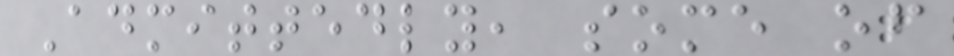Admittedly, some of
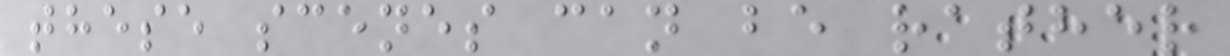these scenes can be rather
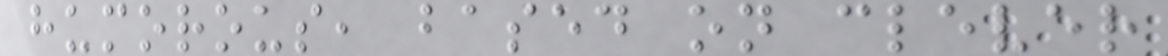humorous, based on clever
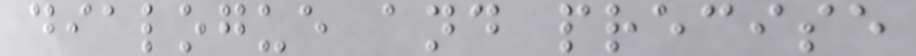dialogue and precise
